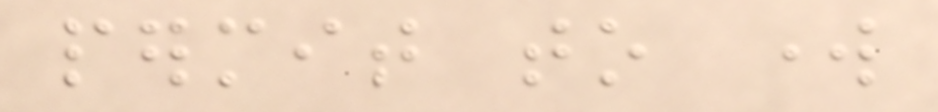permit to work
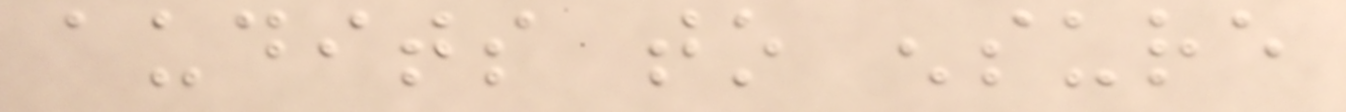audits to ensure
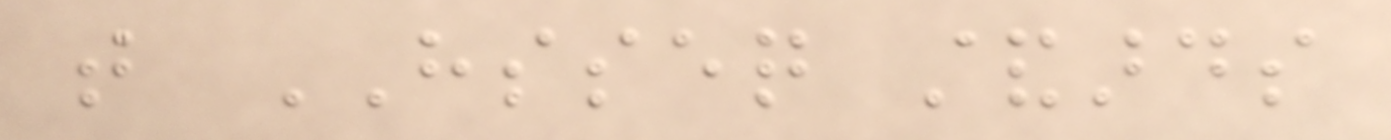that HSSEQ standards
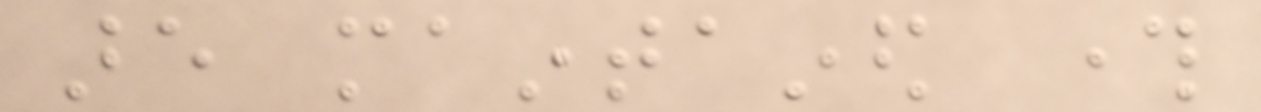are maintained through
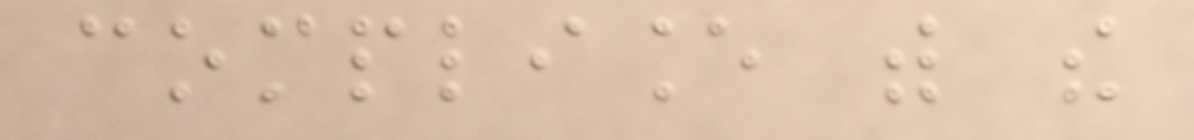compliance with the
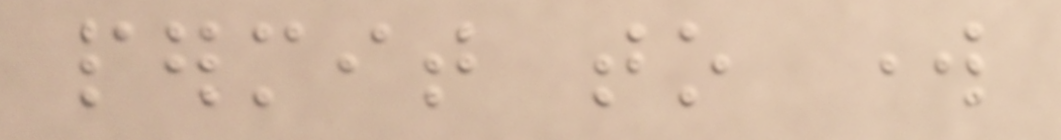permit to work
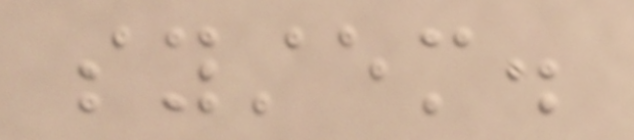system.
